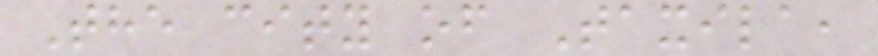The city of Taxila,
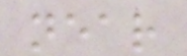near
